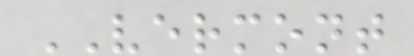VERMONT
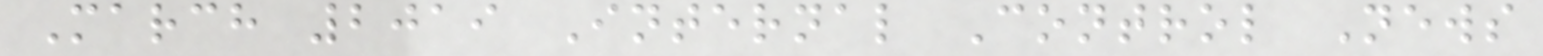March 2019 Internal Control News
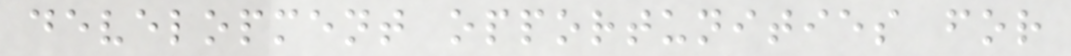development opportunities for
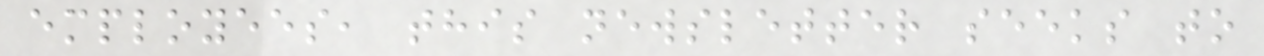employees, this newsletter seeks to
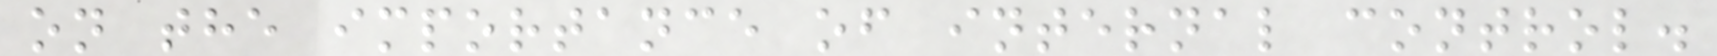on the importance of internal control.
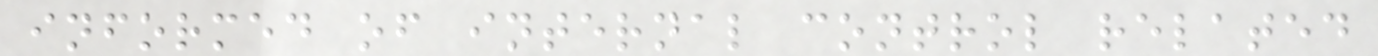informed of internal control related
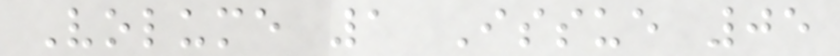Volume 1 Issue 05
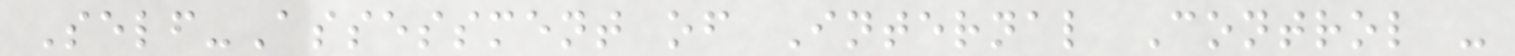Self-Assessment of Internal Control -
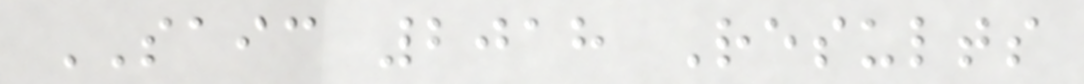SAIC 2018 Results
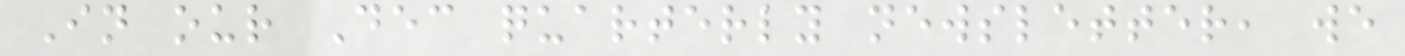In our Dec quarterly newsletter, we
